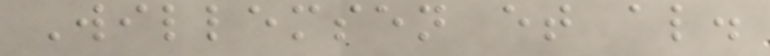Willemsen et al.
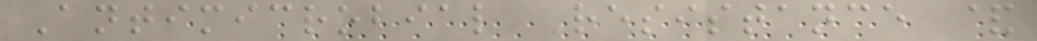Antimicrobial Resistance &
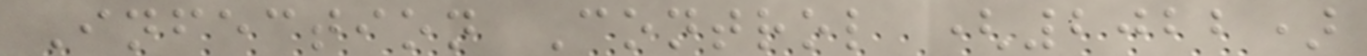Infection Control (2022)
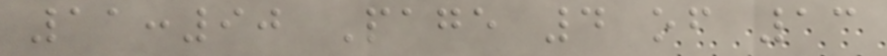11:90 Page 4 of 13
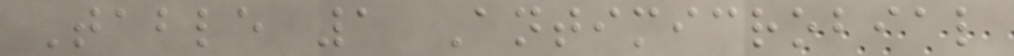Table 1 Antimicrobial
